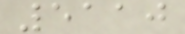5110
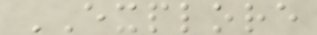EXPLORE
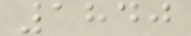1840
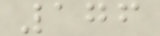176
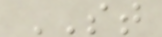ST
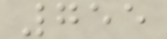755
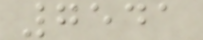7541
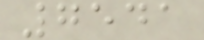7541
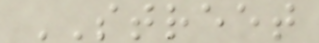STREET
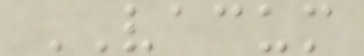VACUM
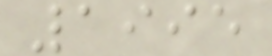1995
